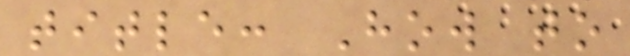title: How to
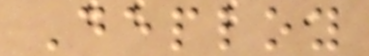Deploy
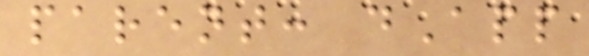parent: dApp
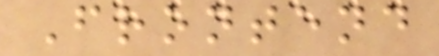Frontend
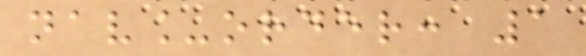nav_order: 1
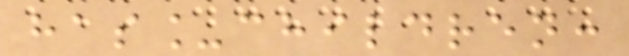has_children:
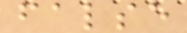false
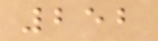252
